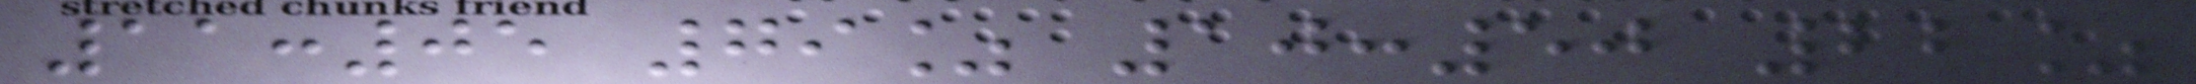11:05 79% 10:50 22%
